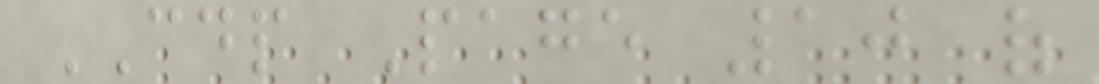CDP Page 10 of
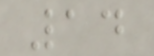14
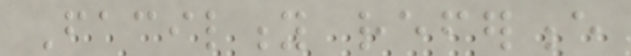Facility reference
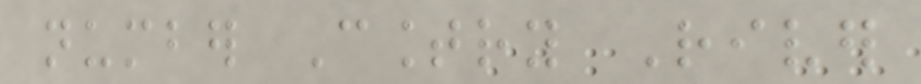number Country River
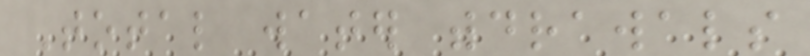Total water withdrawals
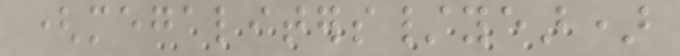(megaliters/year)
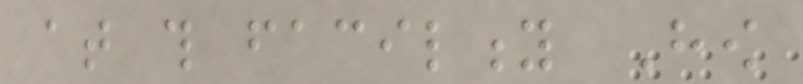at this facility How
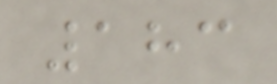183
